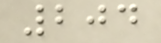204
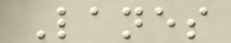Lanes
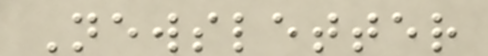Newsletter
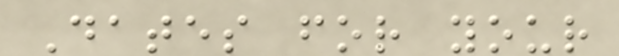Dates for your
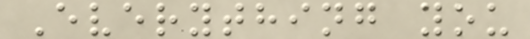Everything you
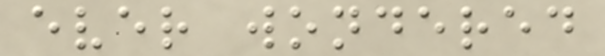ever wondered
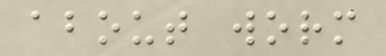about worm
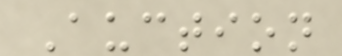Auction
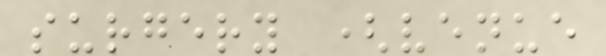surgery (venue
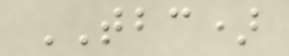TBC)
